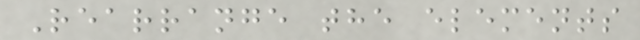Rearrange the elements
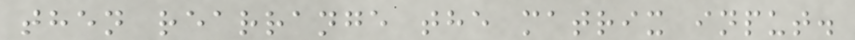then rearrange the matrix input.
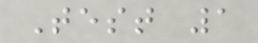Test 1
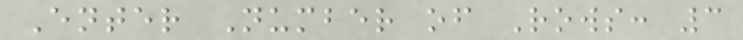Enter Number of Rows: 3
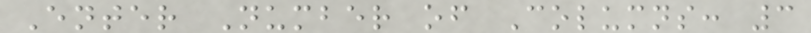Enter Number of Columns: 3
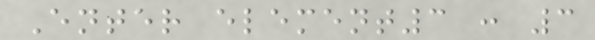Enter element3 : 3
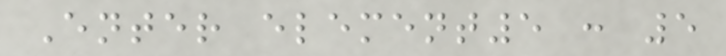Enter element5 : 5
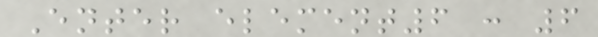Enter element6 : 6
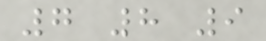7 8 9
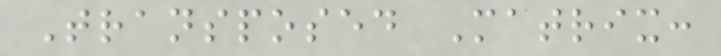Transposed Matrix:
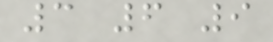3 6 9
